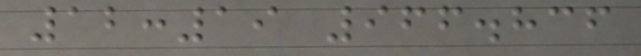12:19 966.836
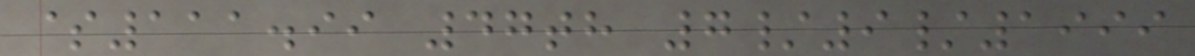$111.99 47th 7/9/1999
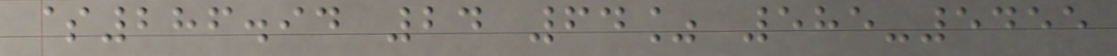$286.94 24 64% 585-5455
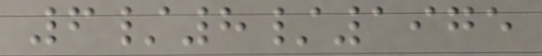6/8/1975
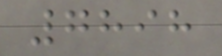7898
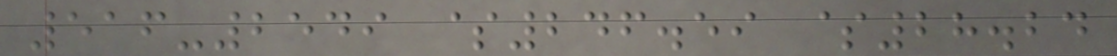516-2549 $246.59 $28.24
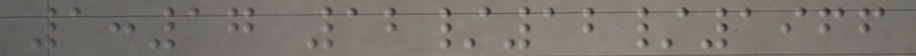1:17 12/12/1966
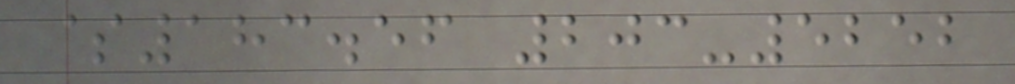$183.56 203-5252
